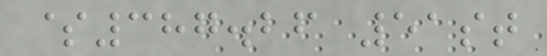$387.26 51st
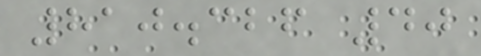810.326 40
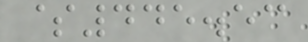$445.53
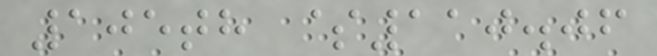105th $110.06
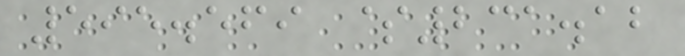595.569 $231.12
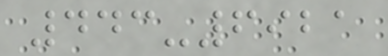443-6921
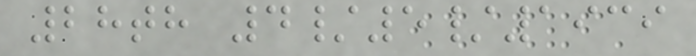28th 4/5/1939
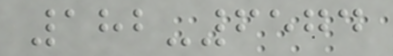182-6574
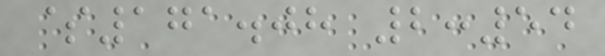$171.08 2:54
